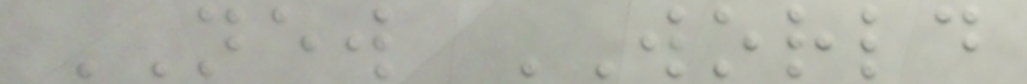NEW WORLD
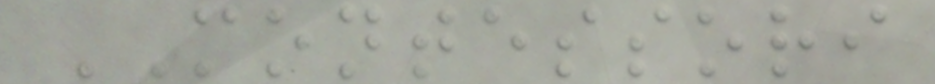MONTESSORI
